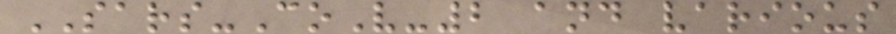SARS-CoV-2 and various
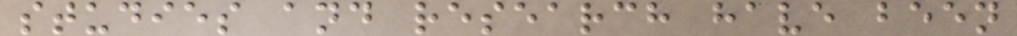studies and research have been
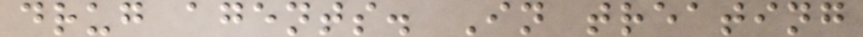drug agents. In treating
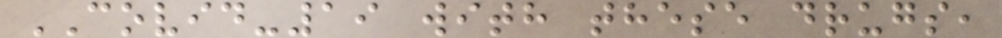COVID-19 with these drugs,
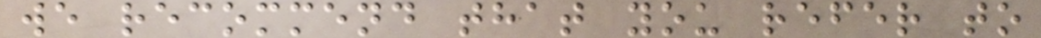we recommend that you refer to
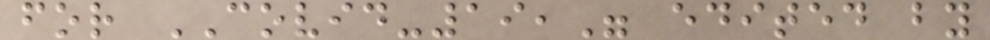for COVID-19," edited by
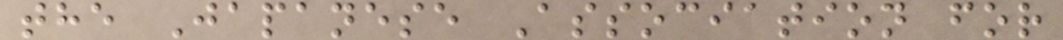the Japanese Association for
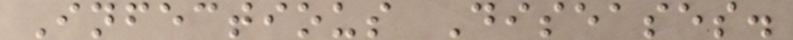Infectious Diseases.
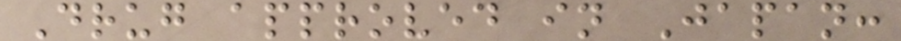Drug approved in Japan:
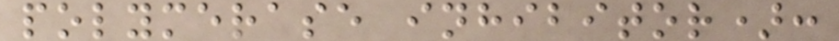polymerase inhibitor):
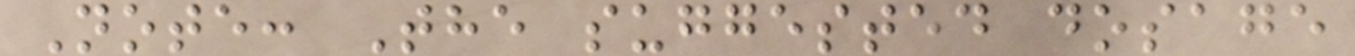Note: The suggested dosage
